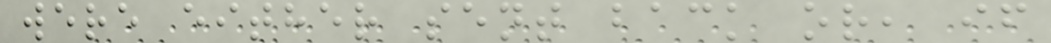were either sent back or, if
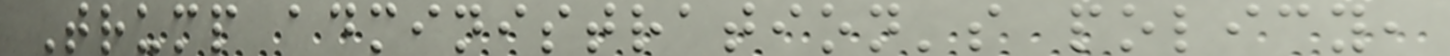Trump administration's policy,
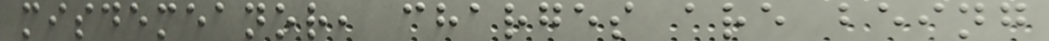misdemeanor, charges are being
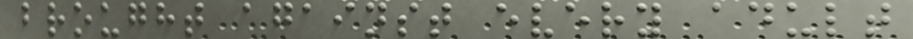brought against every adult
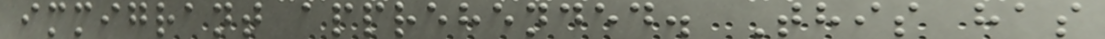immigrant apprehended. This has
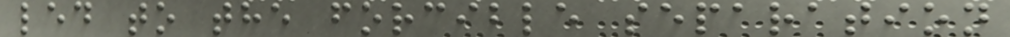led to the forcible separation
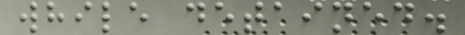while detained.
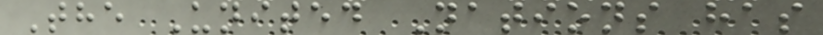The United Nations has
